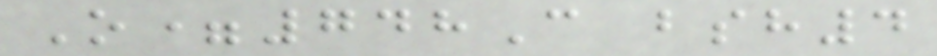O=748C bsh4
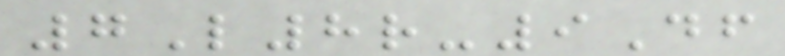7L8r-9Df
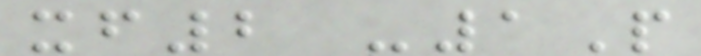xf2 -1P
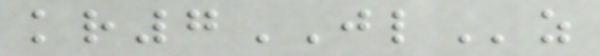kr7JLz
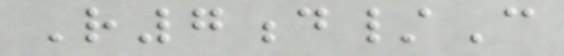R7d/C
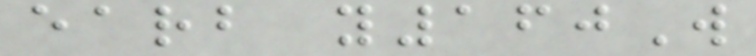earb y160W
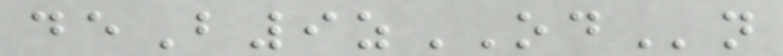deB9zODn
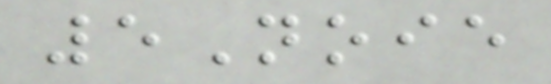5Noie
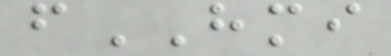fHMI
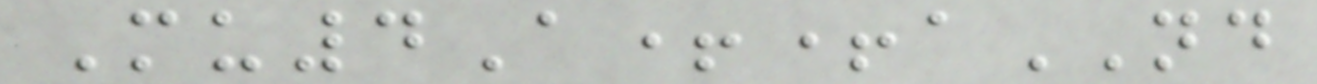Mu4A++aND
